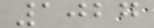1027
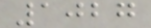1027
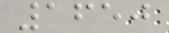1650
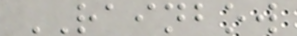RAINBOW
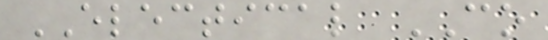ELECTICAL CO
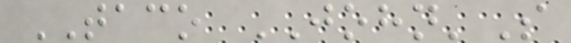TACO JOHN'S
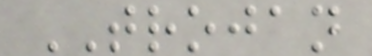TROJAN
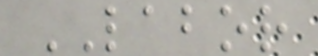LABOR
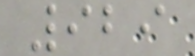929
